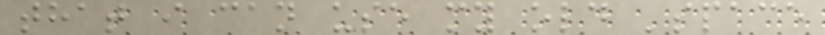that i can use my old 'space
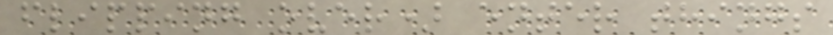flipping over) enter things
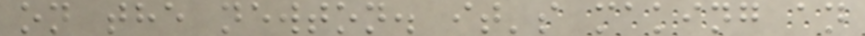on the newton. it's making an
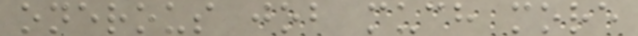onerous job much more
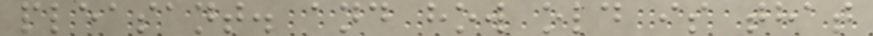pleasant. and how old is that
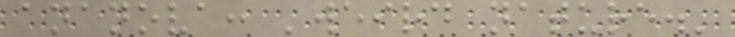ananova: 'weird nature.'
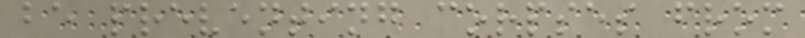be preventing corpses from
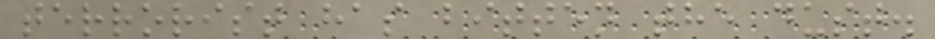terrorist has bitten the dust.
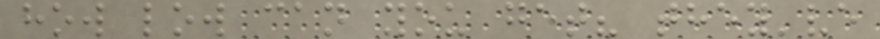how low can you get? they've
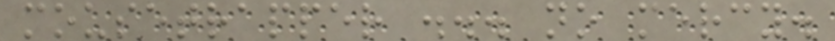mousetrapper ... no mercy.
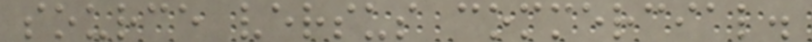source versus commercial.
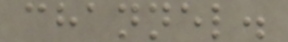channel.
